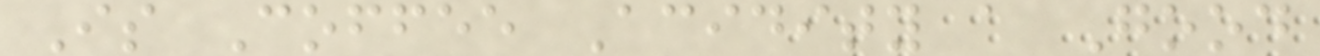Is Coffee Acidity a Good
